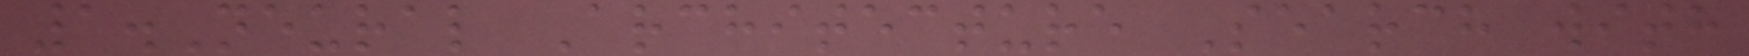1.Neural Architecture Search with
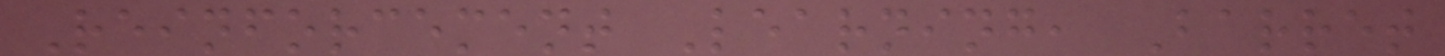Reinforcement Learning, Barret
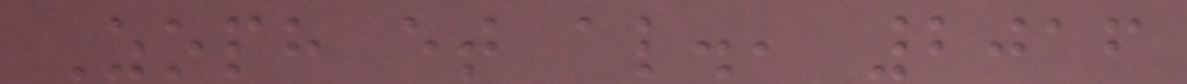Zoph et al., 2016
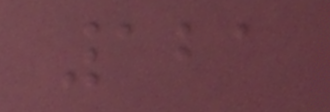121
